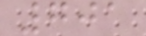701
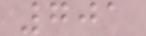701
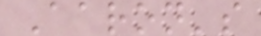Aaron's
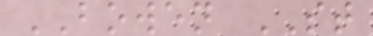BOWEN ST
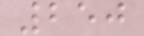250
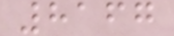8167
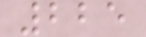225
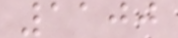1100
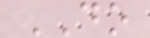DO
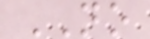NO
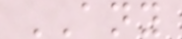ANY
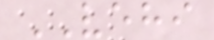VEHI
